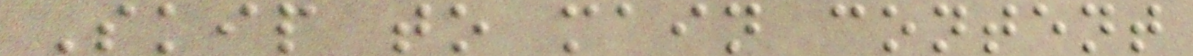Skip to main content
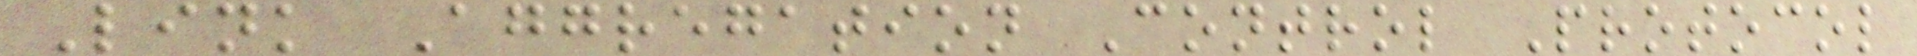Link Aggregation Control Protocol
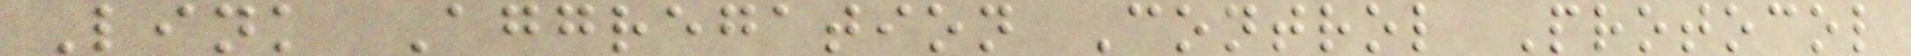Link Aggregation Control Protocol
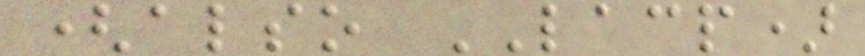(also LACP)
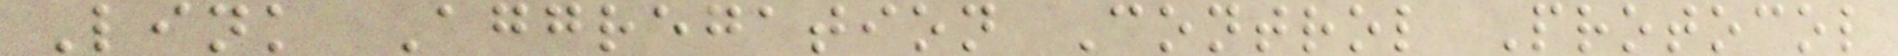Link Aggregation Control Protocol
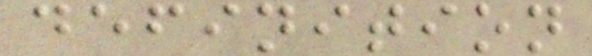definition
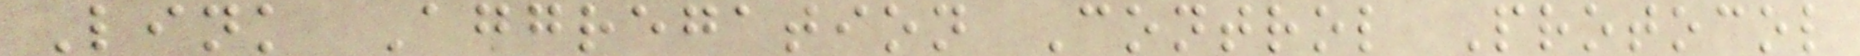Link Aggregation Control Protocol
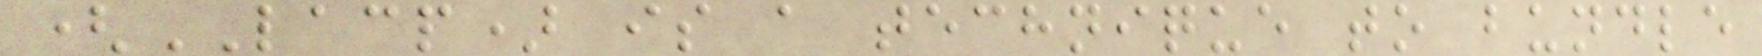(LACP) is a technique to bundle
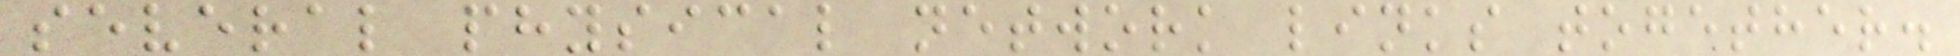several physical network links together.
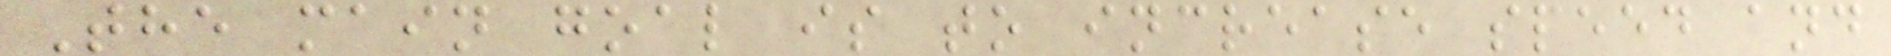The main goal is to increase speed and
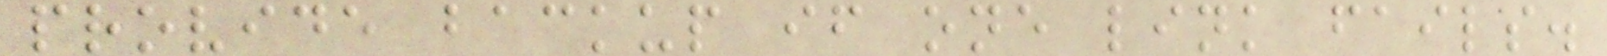provide backup if one link fails.
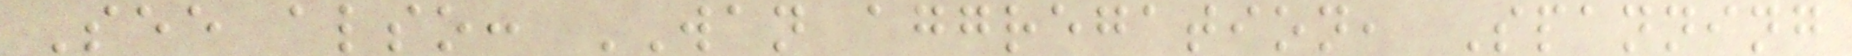See also: WAN aggregation, Spanning
